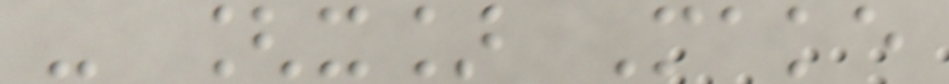- [x] Make
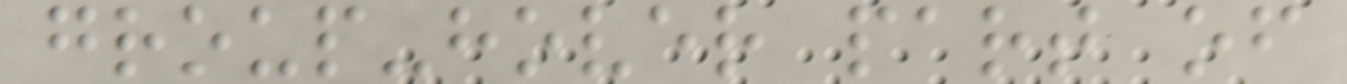group-hover part of
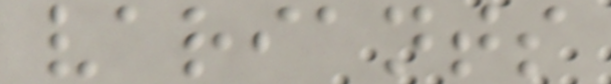variants
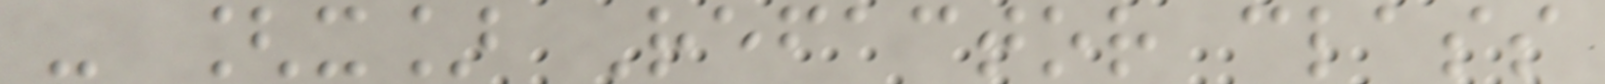- [x] Refactor class
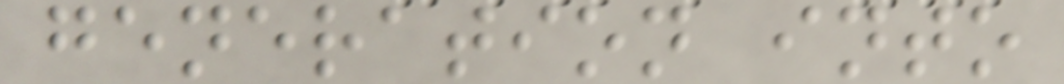generation into
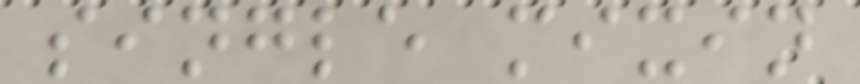single mixin
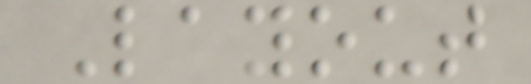Layout
